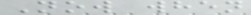Now when
